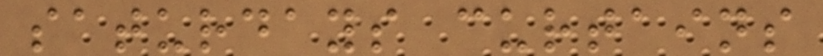saturdays curtains
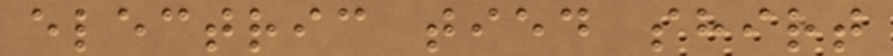electric tied shirt
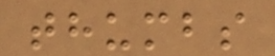thumbs
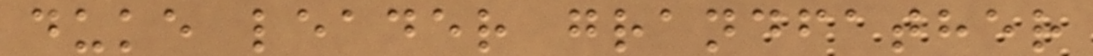duke leader grandfather
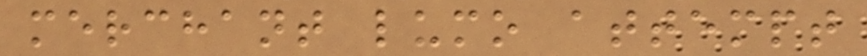merchant lumo attempt
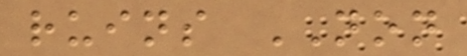ruins NON
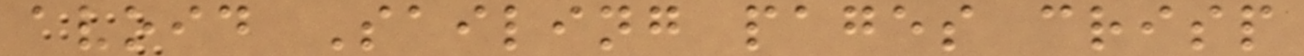avoid Sailing pages crisp
